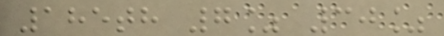185th 7% 30%
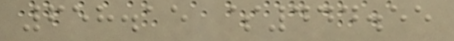658.15 $444.55
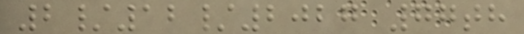2/12/2027 77th
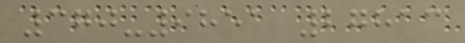370-9851 27813
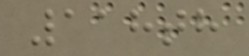118th
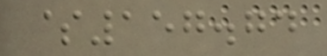$157.74
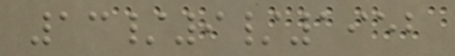13/9/1952
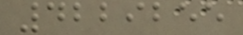4229255
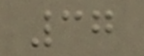37
